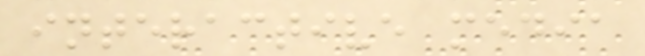interactive media
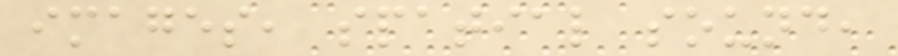images, spatial sound,
